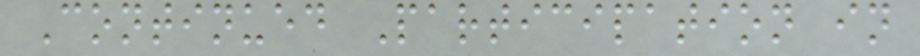Continued Participation in
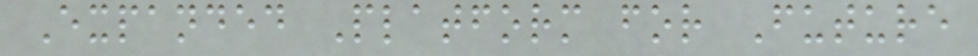Expanded Platform for Future
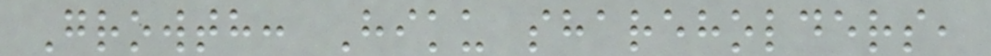Growth: Hiku shareholders,
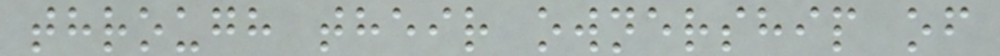through their ownership of
